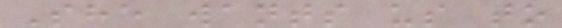She wants us to
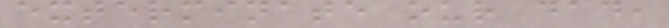exterminate our dad,
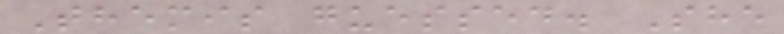Themis guessed. She
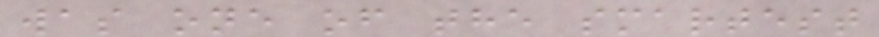was one of the smartest
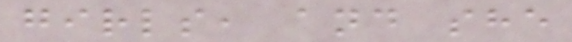girls, and she
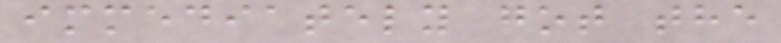immediately got the
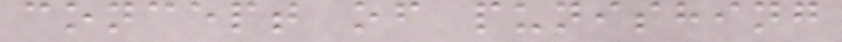concept of punishing
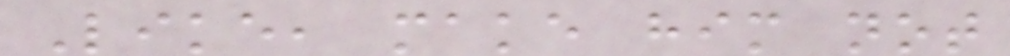Like, make him not
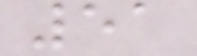51
